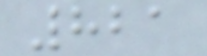821
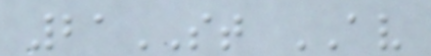21ST AV
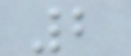2
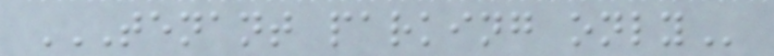TENANT PARKING ONLY
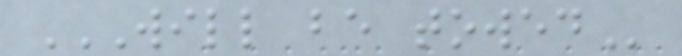WILL BE TOWED
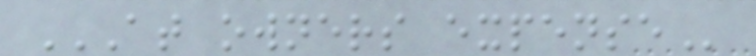AT OWNERS EXPENSE
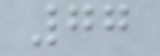77
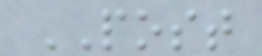POST
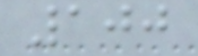100
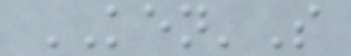KEN'S
